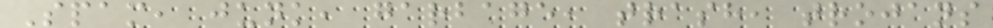Spam, junk, garbage, trash, trojans
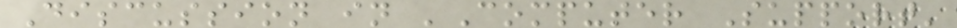Discussion in 'Computer Support'
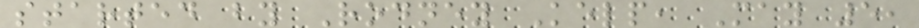started by Rodney Kelp, May 5,
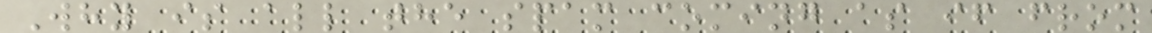Why is all the spam coming as if from
